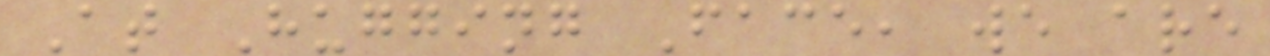At Hugging Face, we are
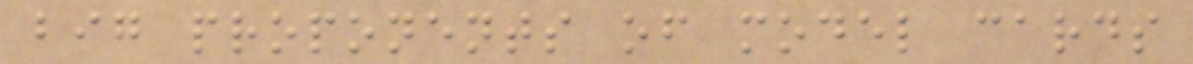big proponents of model cards
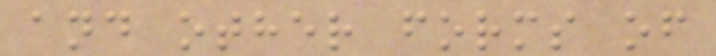and other forms of
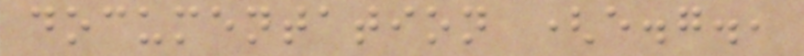documentation (e.g.,
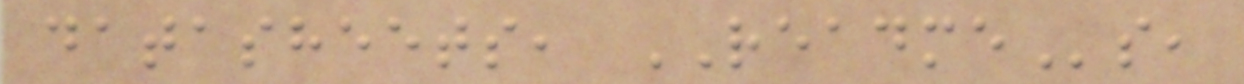datasheets, READMEs,
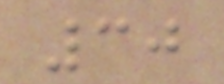30
